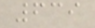639
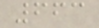663
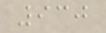930
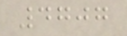4707
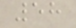58
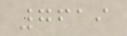7619
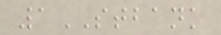1STBANK
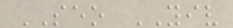SEO YIV
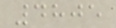4805
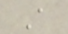A
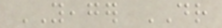YEAGER DR
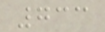733
